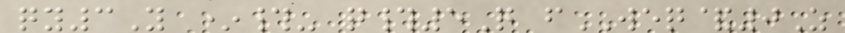qy3Y *#- q#5Q fWEQ&0Z
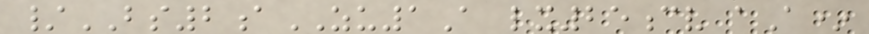/BS2aZU1A lx25cv aA*
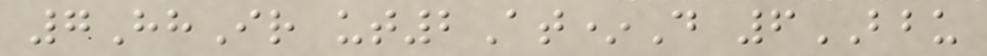7HhIr ut2At*D 6BBU
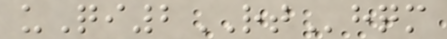uQi2RThqm
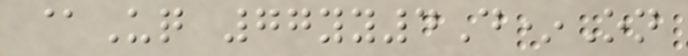@Uq 77yy4D*On
